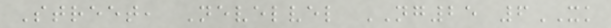Street, Nevelvel NG25 6XK
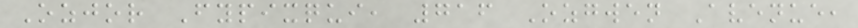Ozjor Fypixqui, 716 Ozgwen Avenue,
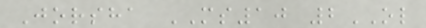Jorsha MS10 2OL
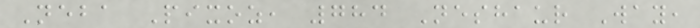Neba Pixoz, 784 Neshaur Way,
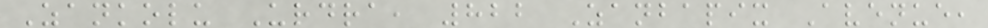Zankolu Urdra, 822 Zanbapix Avenue,
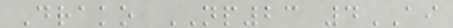Drako NP23 4AI
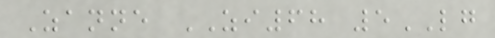Zanne ZI68 5LG
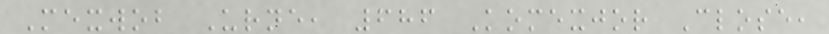Mexwob Urne, 686 Komexjor Close,
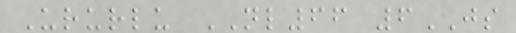Ururlu NL66 6JS
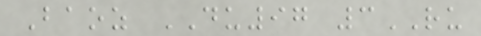Baoz DU97 3RU
